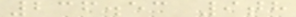236.53 9th
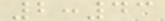2:43
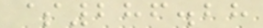$286.28
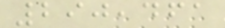290,461
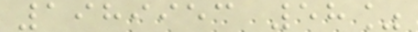1989953 58%
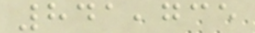841,735
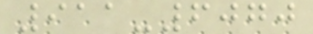911-6070
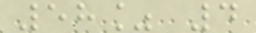58% 4
